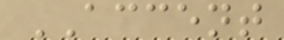ACCENT
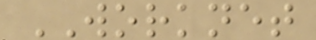WORKNET
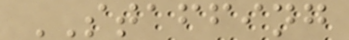STAFFING
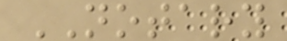NOTARY
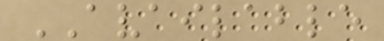AVAILABLE
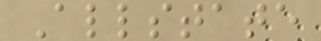Allstate
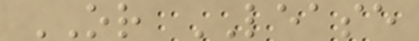OR LEASE
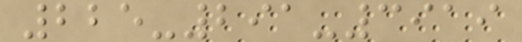225-291-3919
